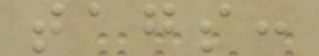tags:
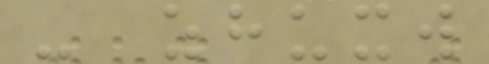- zhuxw
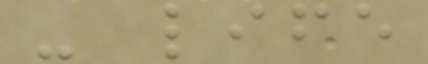- life
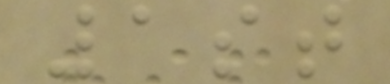1st
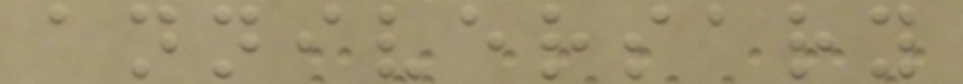anniversary
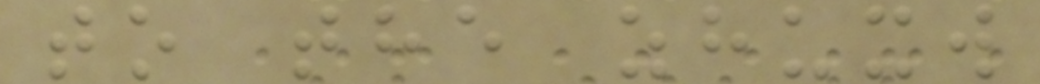to the zhuxw
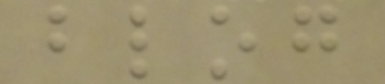blog
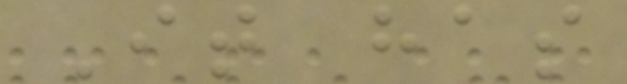It has
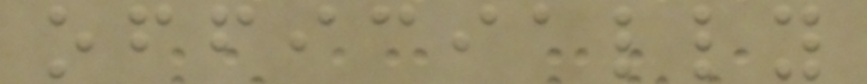officially
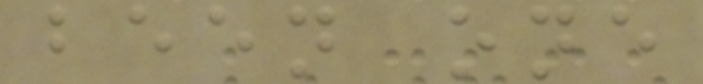been one
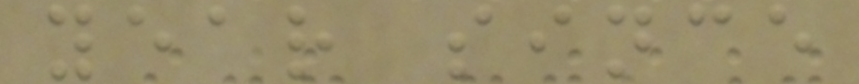year since
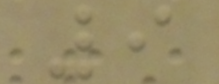9
